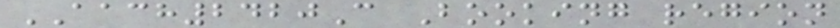AACH2420C Booking region
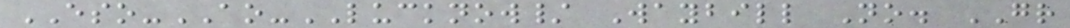ESO-AO-LUCKNOW/ Waybill No. GR
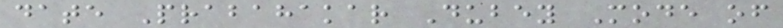date Prabahakar Dubey Mode of
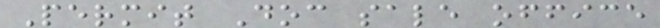Permit Doc sale office
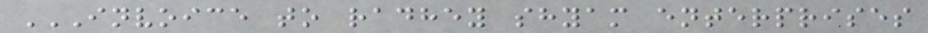INVOICE TO RADHEY SHYAM ENTERPRISES
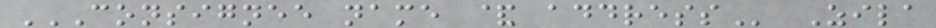CONSIGNEE NAME & ADDRESS Zila
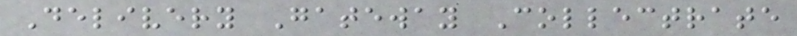Delivery Gateway Collectrate
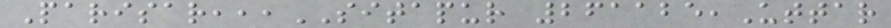Parisar,,,SITAPUR 261125,Uttar
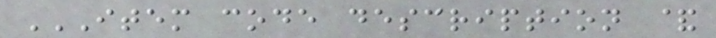ITEM CODE DESCRIPTION &
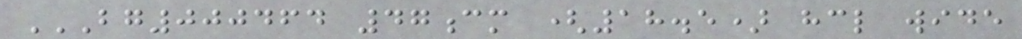BG000464 47CM (18.5) HCL WIDE
